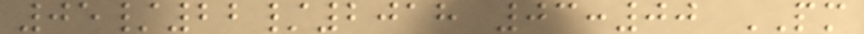05/22/2018 03:00 PM
